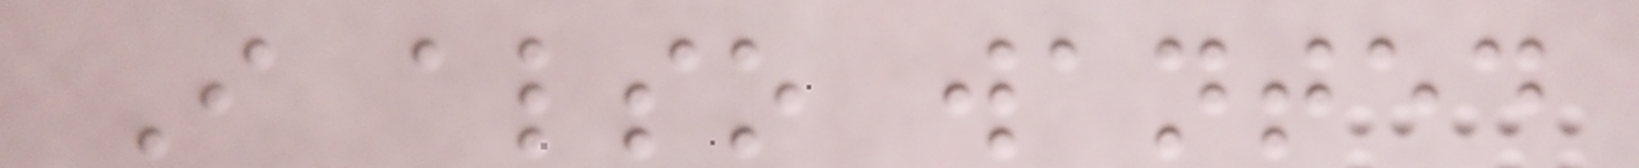I also wanted
